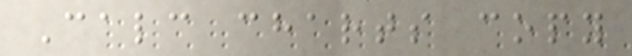Calc charts copy
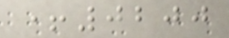+0200
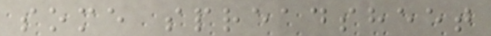some spreadsheet
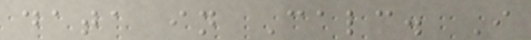data in Calc. I
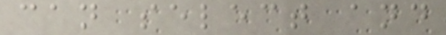can select and
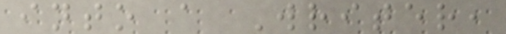into a Writer,
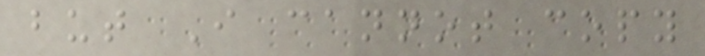but I cannot copy
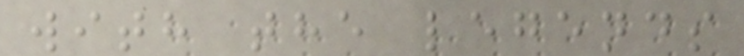with the legends
